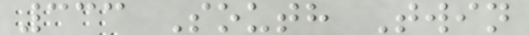333 South Twin
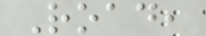Road,
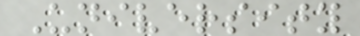University
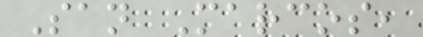San Marcos,
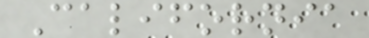California
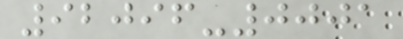92096-0001
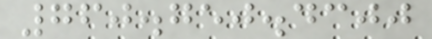760.750.4300
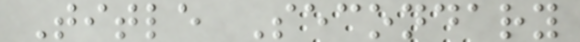Title Secondary
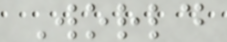World
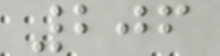206
